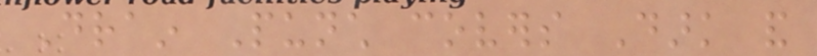Drain Punch covers Dark and
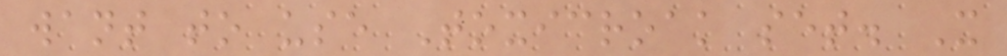want to use Toxicroak set. It
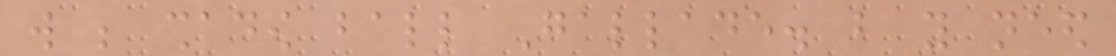will be shadow ball Gallade. but you need
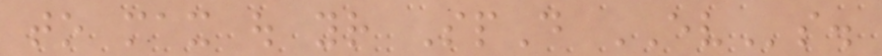to max out your SpD EVs.
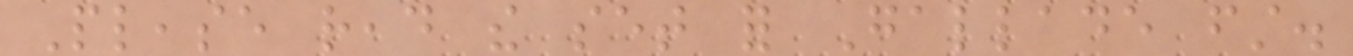Please read the set for Gallade first.
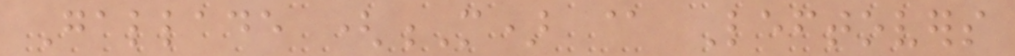Gallade (M) @ Leftovers
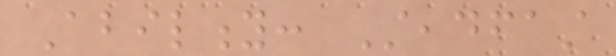Ability: Steadfast
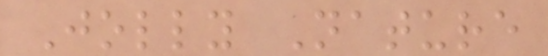Jolly Nature
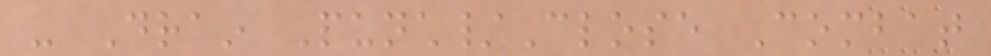- Drain Punch/Close Combat
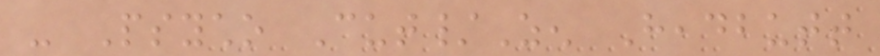- Psycho Cut/Zen Headbutt
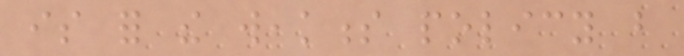is for the weakness policy but
